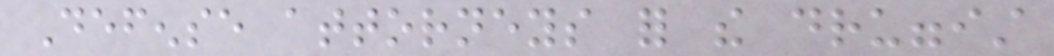Defense attorneys for the druggist
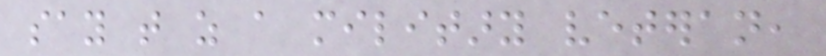say that as a military veteran,
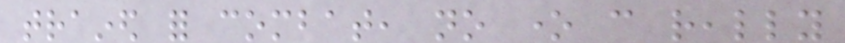trained for combat, no one can really
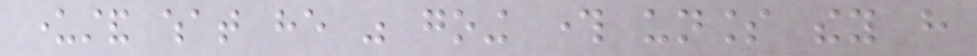understand what he was going through unless they have
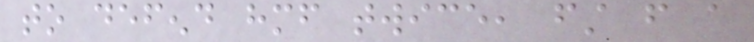to defend himself twice, first from a
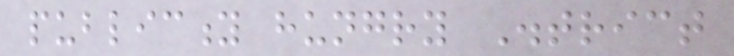publicity hungry District
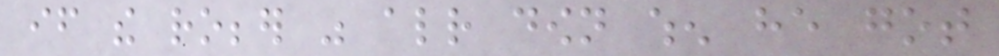if the robber was already down when he got
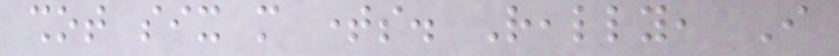shot six more times. Really, I
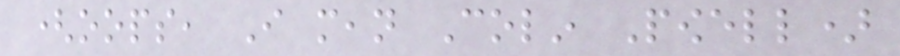(oops, I mean Colin Powell)
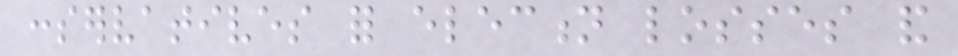conservatives for election losses and
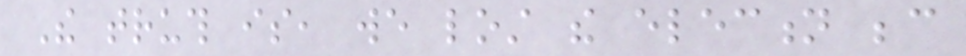The truth is, we lost the election because
